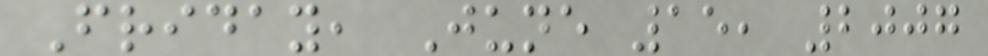Friday, June 15, 2007
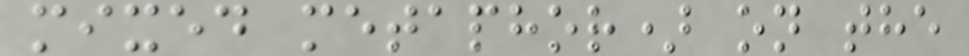mixed metaphor) on the
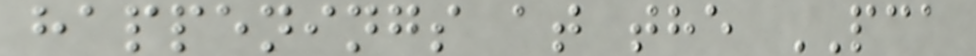happenings at the PCA
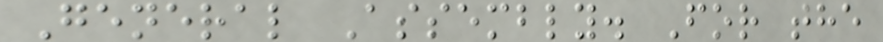General Assembly. For the
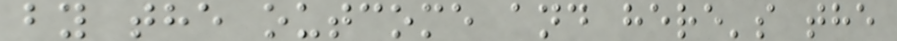by the outcome and here's the
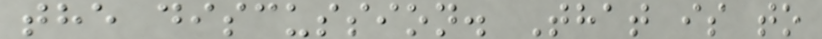the discussion. That is to
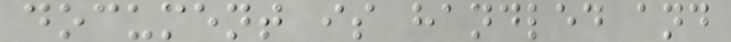document is handled and
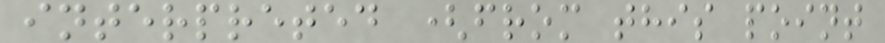interpreted (from this point
